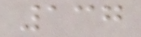137
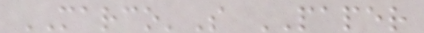MARCO'S PAPER
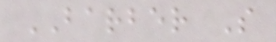BARBER S
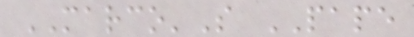MARCO'S PAPE
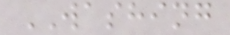WASHING
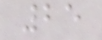25
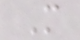M
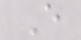E
